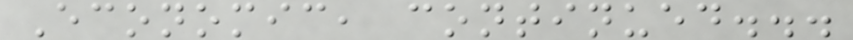Economic, continued...
